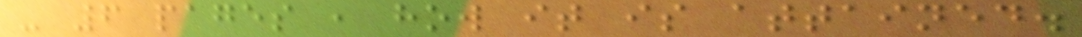- 6 pages , how it is attained.
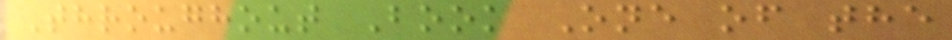Throughout Book One of the
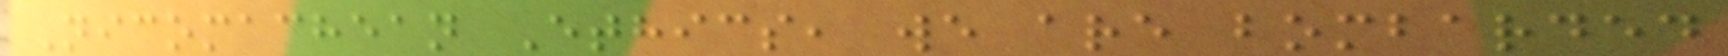Nicomachean Ethics, we are bombarded
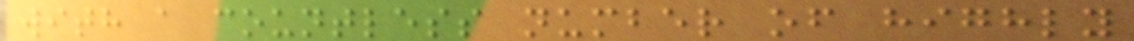with a countless number of highly
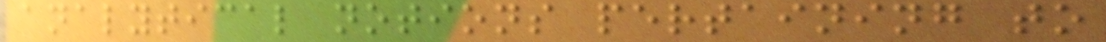analytical notions pertaining to
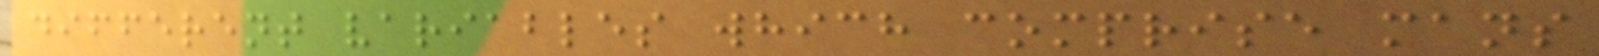different variables which comprise mans
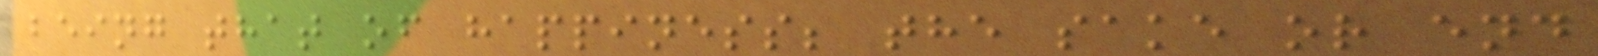being that of happiness; the sake or end
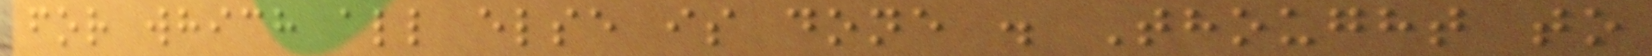for which all else is done . Thought to
